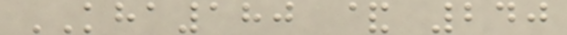KHA180 & 240
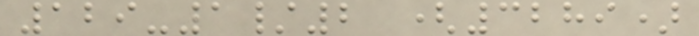129-1/2 (3289)
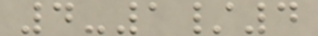4-1/4
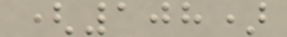(108)
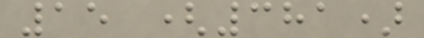15 (381)
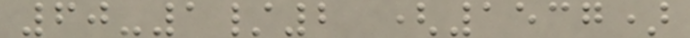60-1/2 (1537)
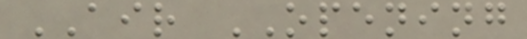AIR OPENING
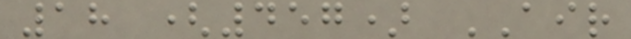18 (457) AIR
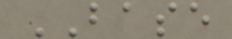BASE
